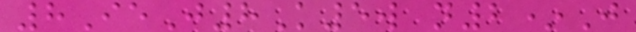8IeJ8K5w n2*J
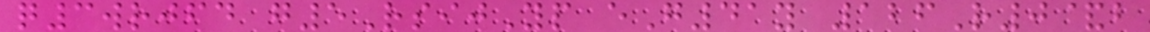q3wrjfd g5RsijYp eG41y 126R0&b
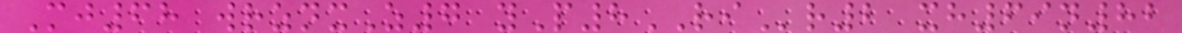Mj68 wrznxZ7 yP8RIr2 xh69n82
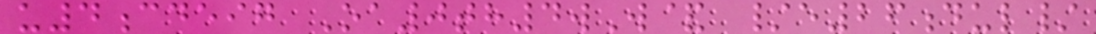u4cdeig Oa0th4wW& /e26dul/
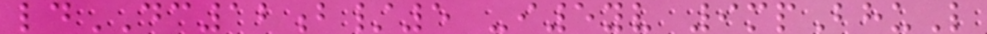ldDC12b/5 -i5yv 9mpBhuL
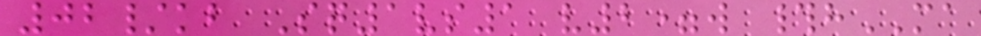02/kb Sq1vs1 v2=w #hMA
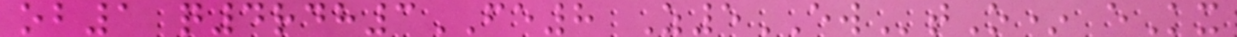ob1 q4rdh3FE8 Z5EWtO* eKx
